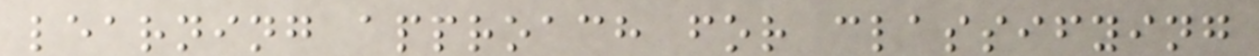learning approach for classifying
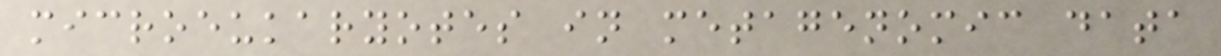microeukaryotes in metagenomic data
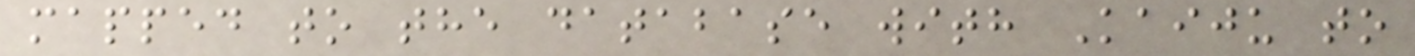mapped to the database with Kaiju to
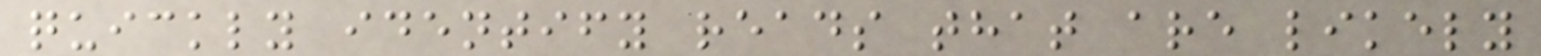quickly identify reads that are likely
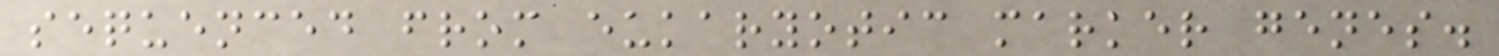sequenced from eukaryotic marker genes.
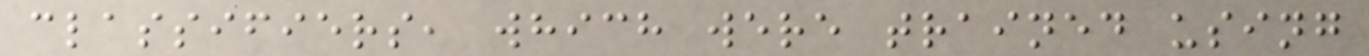classifiers, which were trained using
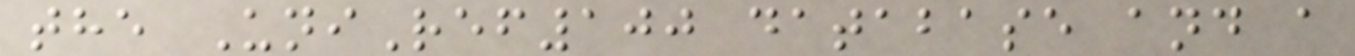the UniRef100 database and a
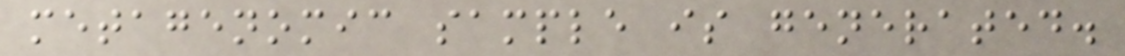metagenomic sample is generated.
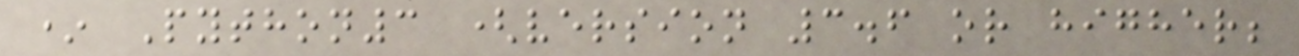* Python3 (version 3.6 or higher;
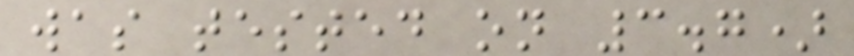was tested on 3.7)
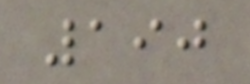190
